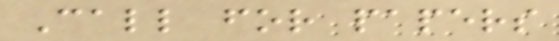Call for papers
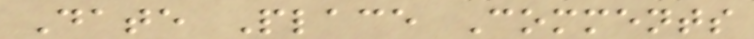Date Place Comments
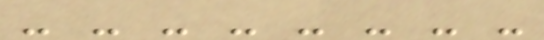- - - - - - - -
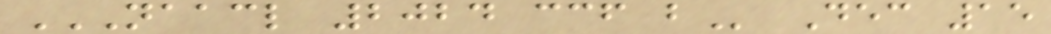NAACL 2024 CCF B Dec 15
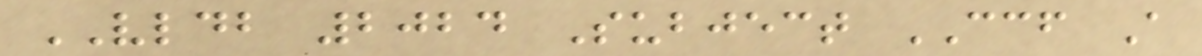VLDB 2024 Subject CCF A
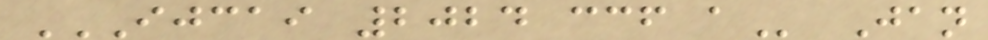IJCAI 2024 CCF A Jan
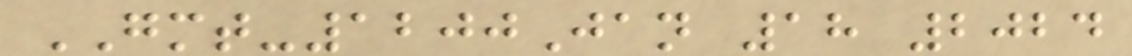GMT-1200Jan 18 2024
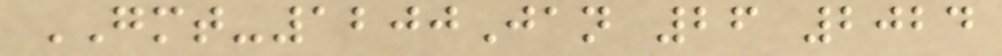GMT-1200Jan 26 2024
